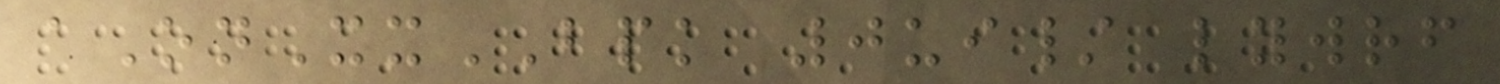aOnXxBPK 0ui/ lywrf
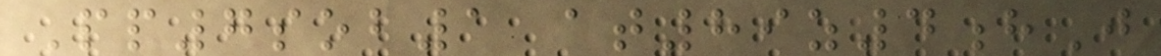Pp7sob1 at89z4hJ
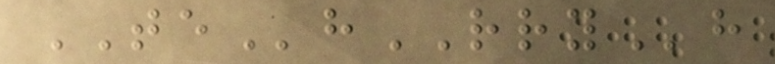TEhRRYh
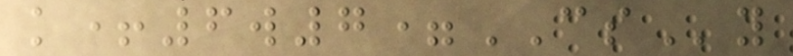k+6w7=CSy
